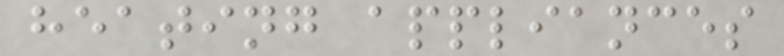heating appliances
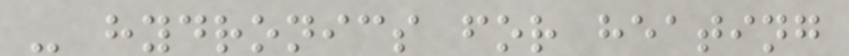- hydronics for heating
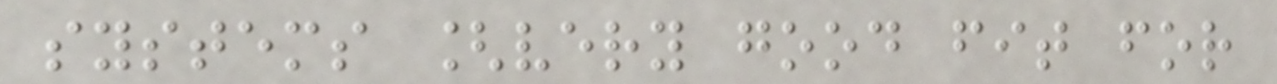systems [very good fit for
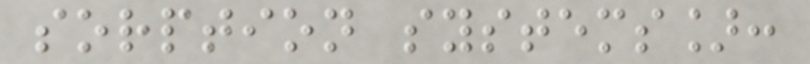sorption systems]:
